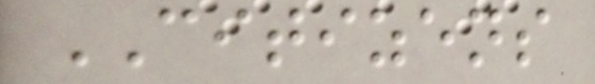CITIZENS
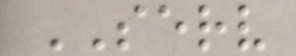SERV
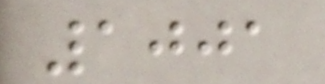1001
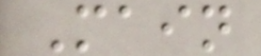Main
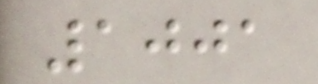1001
